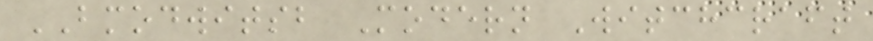BMODWITSB Modern Witchcraft
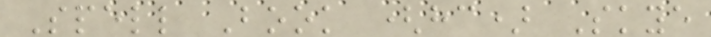Spell Book (hc) Skye
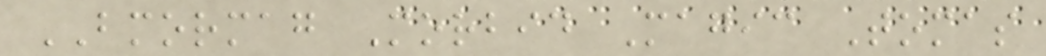BMORMAG Morbid Magic Tomas
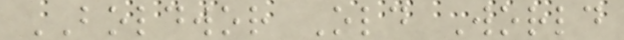BOLDWOR Old World
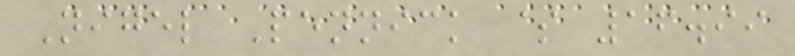Nigel Pennick $ 16.99
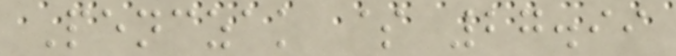Penczak $ 27.99
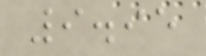9.95
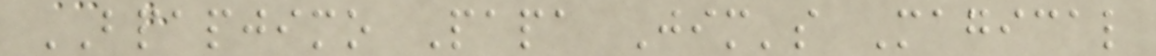BPAPJIMO Papa Jim's Magical
